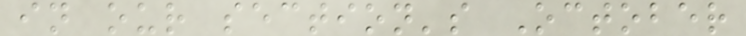in our section's October
